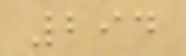294
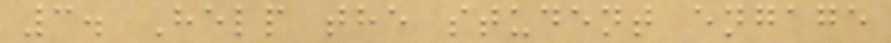3. Help the student engage
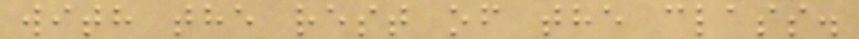with the rest of the class.
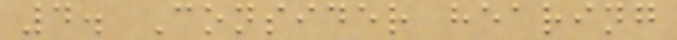4. Consider hearing
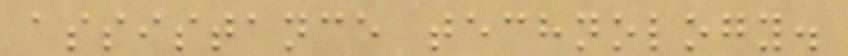assistance technology.
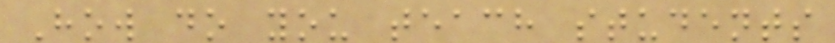How do you teach students
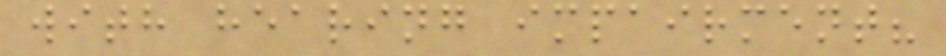with hearing impairment?
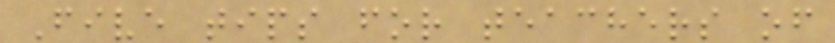Five tips for teachers of
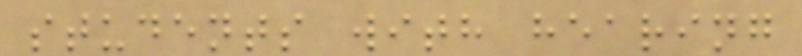students with hearing
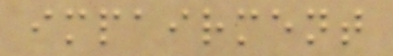impairment
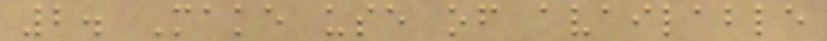2. Make use of available
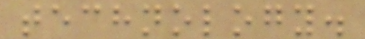technology.
